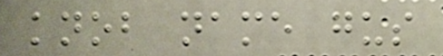knob name gus
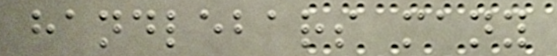handlebars many
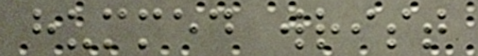hummed wrist
